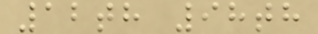12th 98th
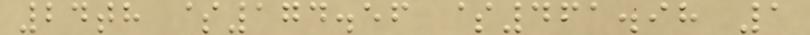24th $174.56 $461.98 1
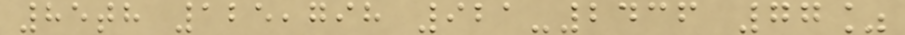85th 125,798 921-2436 77%
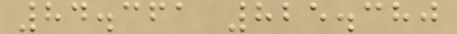84.361 825.380
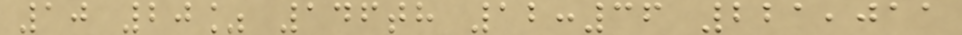10 20% 146th 12:36 221,011
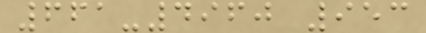661-4960 953
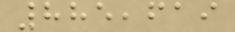885,619
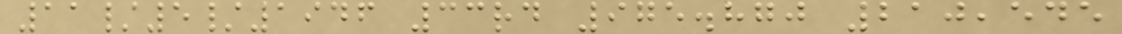11/5/1946 33rd 975.870 210,545
